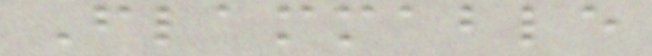Flammable
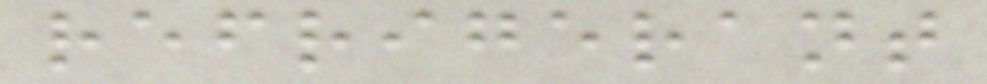refrigerant
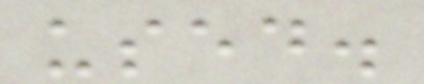used.
